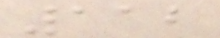112
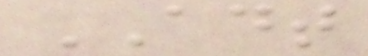ADT
